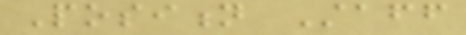Position Staff
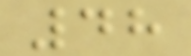48
